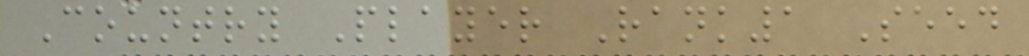Country Player Rank1 Seed
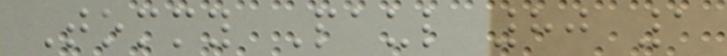Tommy Paul 80 1
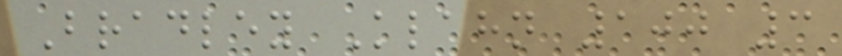Bradley Klahn 100 3
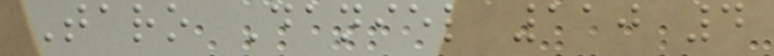Taro Daniel 110 4
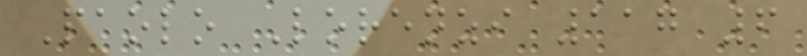Paolo Lorenzi 117 6
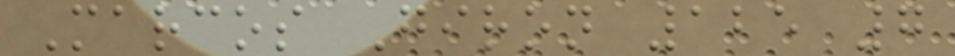Marcos Giron 125 7
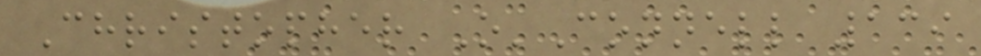Christopher O'Connell 139
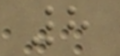8
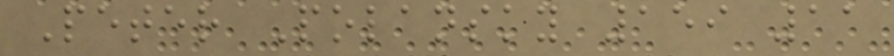Peter Polansky 159 11
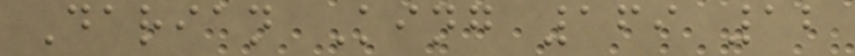Darian King 169 12
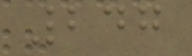247
